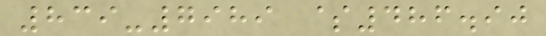839-7989 $486.90
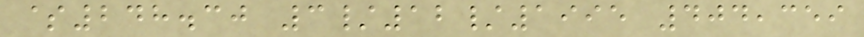$248.30 3/12/1995 404,359
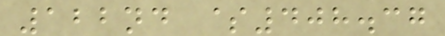122nd $408.37
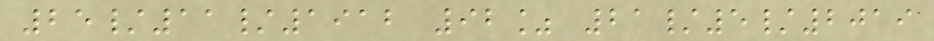25/11/1912 92% 21/5/2019
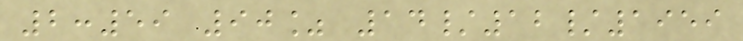2:59 90% 14/12/1959
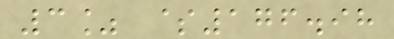3% $176.98
